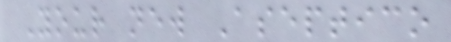Your new Aseptico
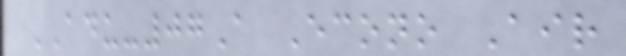ADU-07A Econo Air
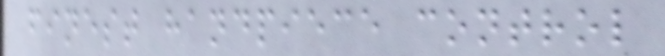finest handpiece control
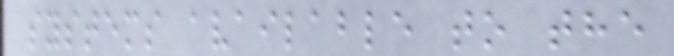systems available to the
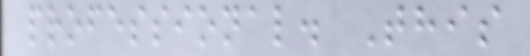professional. This
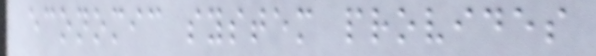economic system provides
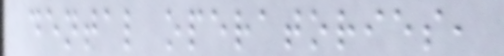dental operatories,
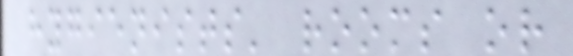hygienists' rooms or
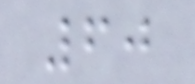60
